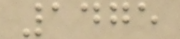1475
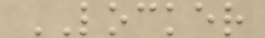LOCKER
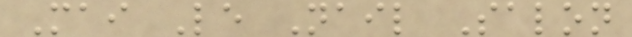Mai Le Nail Salon
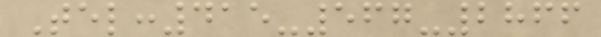Tel:415-567-2866
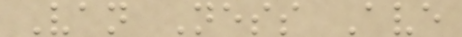Van Ness Ave
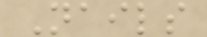Nails
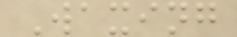Waxing
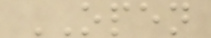OPEN
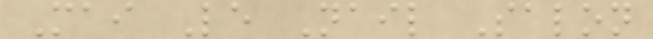Mai Le Nail Salon
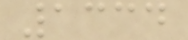1334
